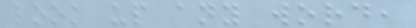look up any word,
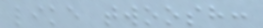like twoosh:
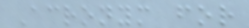Acronym for
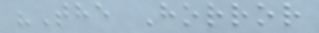"The Horror
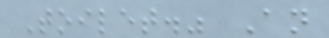Toilet." An
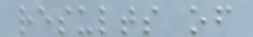results of
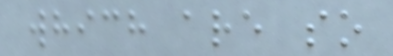which are so
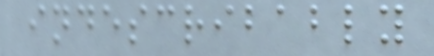indescribably
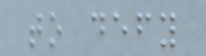to defy
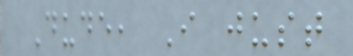Dude, I just
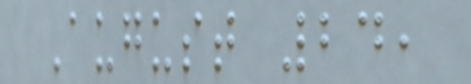August 24,
